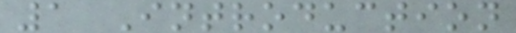1 Introduction
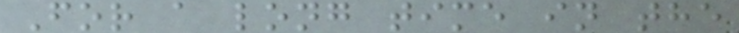For a long time in the
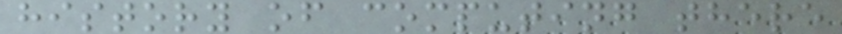history of computing there
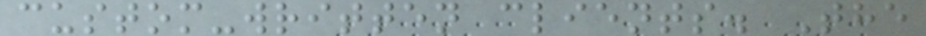custom-written clients. The
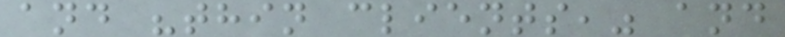and "thin clients," and
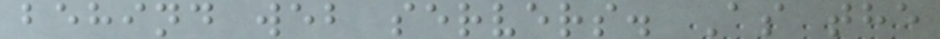behind web servers. As the
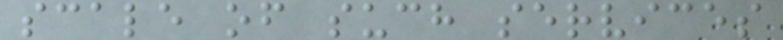scale of such services
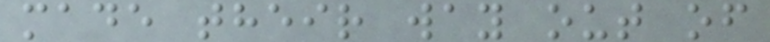made their way out of
